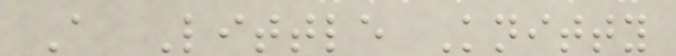A Little Knitty
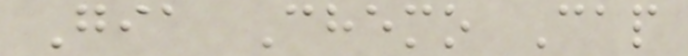Gia Chemo Cap
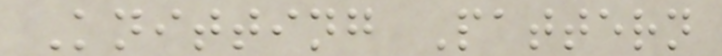Knitting Pattern
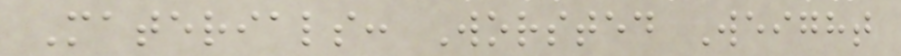Materials: Worsted Weight
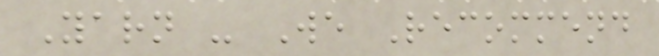Yarn - We Recommend
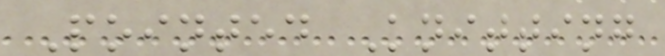Pointed Knitting
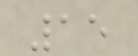15
